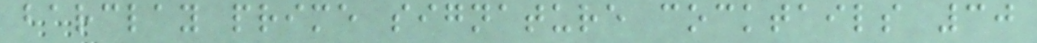barclay prime signature cocktails 30
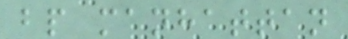bp manhattan
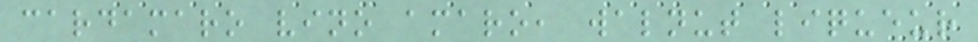cardamaro vino amaro, walnut liqueur
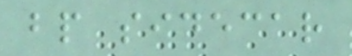bp sidecar
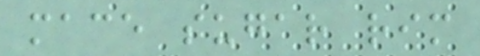mace sugar rim
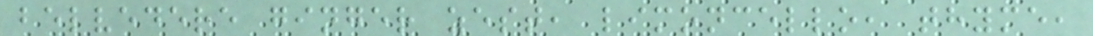belvedere ginger zest, limoncello, thyme,
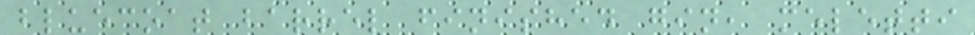bluecoat barrel finished gin, meletti
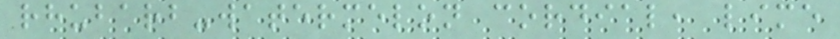rhubarb-watermelon cordial, lime
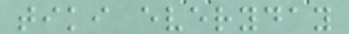tiki everyday
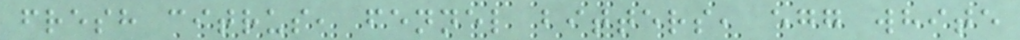fresh citrus, fennel bitters, egg white
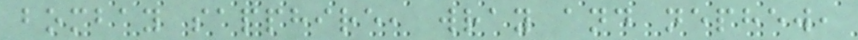bombay sapphire, wray and nephew,
